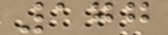177
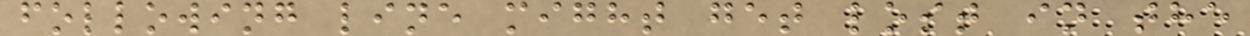following line might get lost in the
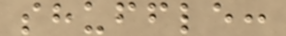shuffle:
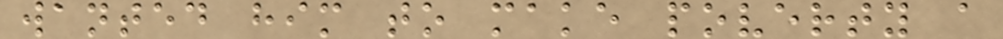wanted him to make poverty a
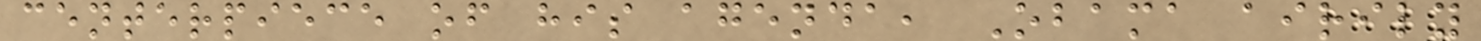centerpiece of his agenda, Obama airily
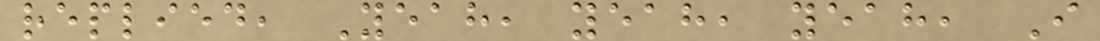replied, Yeah, yeah, yeah, I
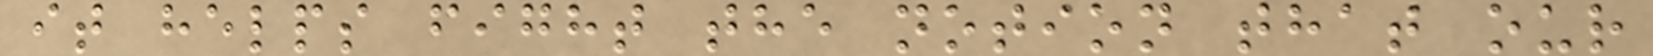it helps fight the notion that our
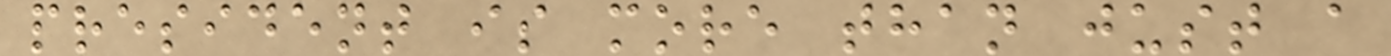president is more than just a
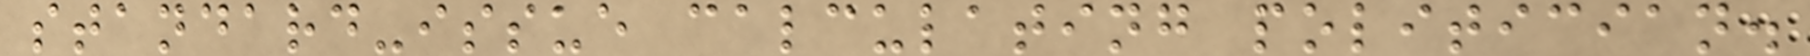standard-issue calculating politician.
